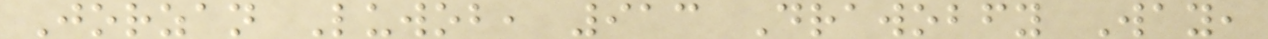Jorzan Luwob, 913 Drawobfy Way,
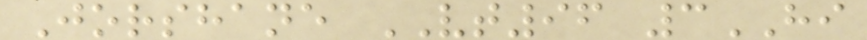Jorshane VT96 3HI
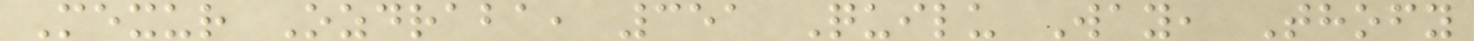Mexur Ozdraba, 351 Quilu Way, Thofy
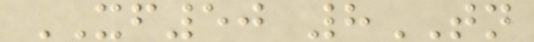XF50 8TN
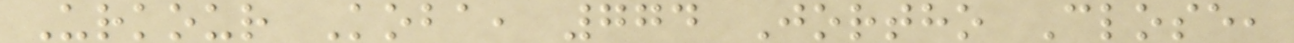Urkour Koba, 774 Jortho Close,
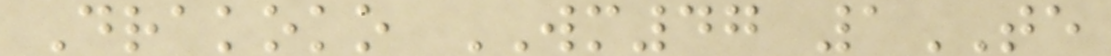Drakoko WM47 1TE
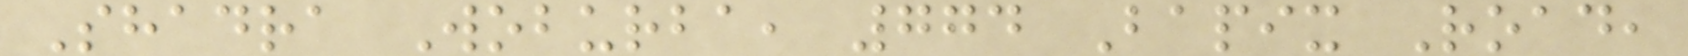Shadra Woburba, 774 Bapix Road,
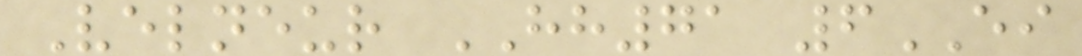Velneur HH71 6EI
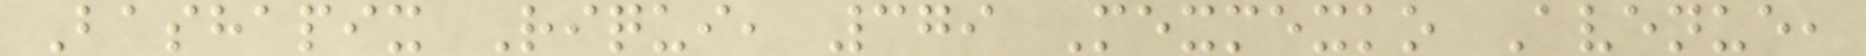Bashapix Riqui, 379 Mexmexko Avenue,
